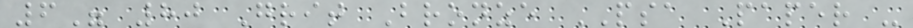6" 80 Grit Bronze PSA Paper -
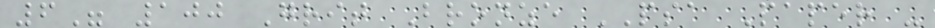6" 100 Grit Bronze PSA Paper -
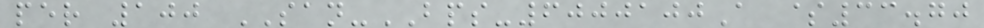per 100 SAN-BPS-6000100A $33.70
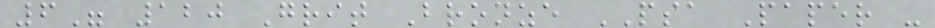6" 120 Grit Bronze PSA Paper -
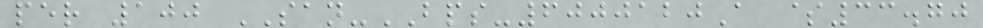per 100 SAN-BPS-6000120A $33.70
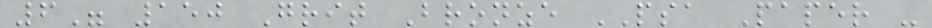6" 150 Grit Bronze PSA Paper -
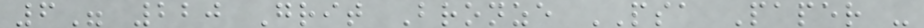6" 220 Grit Bronze PSA Paper -
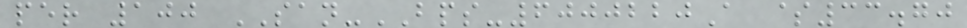per 100 SAN-BPS-6000220A $33.70
